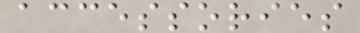accessories
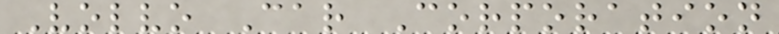Volvo Car Corporation
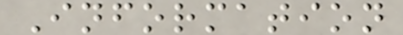Information
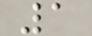1
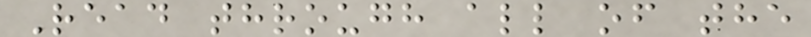Read through all of the
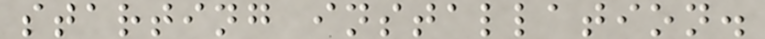starting installation.
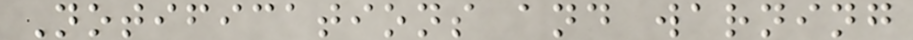Notifications and warning
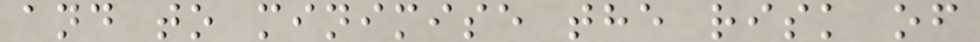and to minimise the risk of
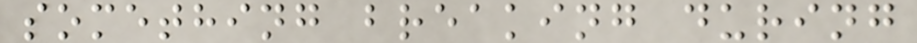something breaking during
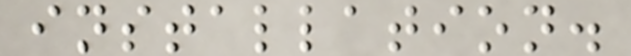installation.
